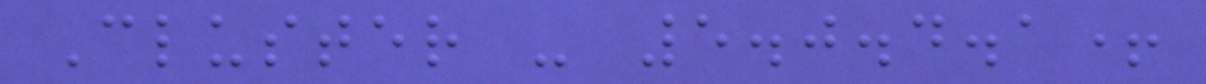Cluster - 5.0.4.1+
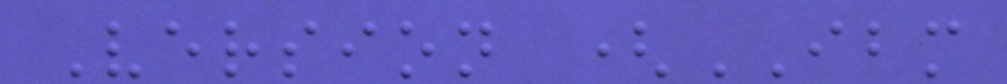Version (IBM
